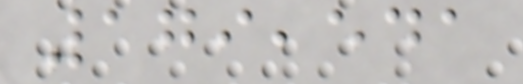179,541
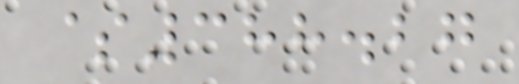$388.27
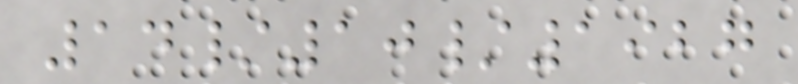14/10/1927
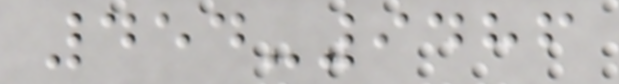454-9486
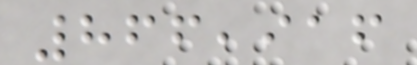866,916
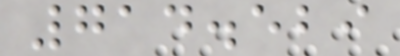714.529
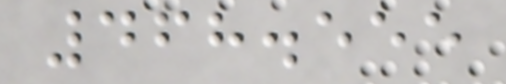468.555
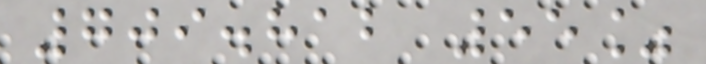709.812 55%
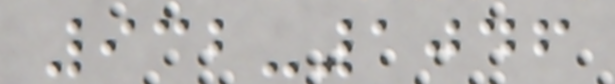932-1046
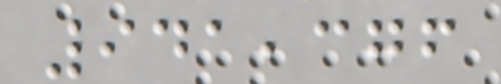941,376
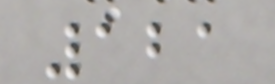121
